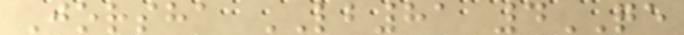Jorsha LB81 4QE
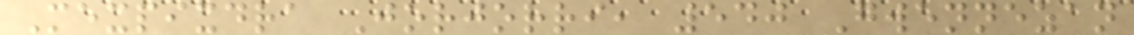Mexpixdra Jorjorri, 540 Gwennezan
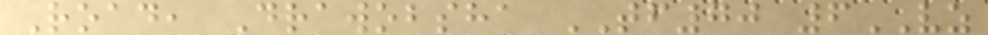Road, Drawobsha TF70 6VZ
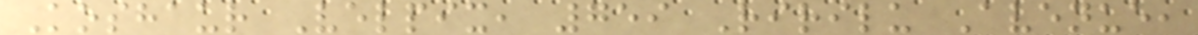Koshaur Velpix, 759 Ririlu Avenue,
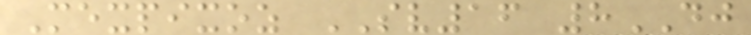Mexpixoz SV16 8DJ
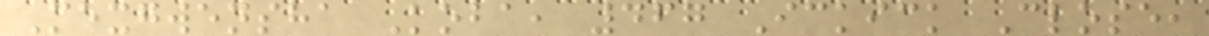Mexgwensha Koba, 467 Ickick Close,
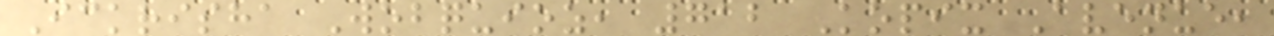Ickrisha Wobquioz, 712 Kopix Avenue,
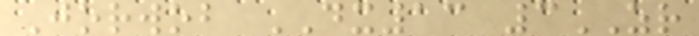Jorwob DX13 3ZR
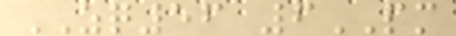ZQ56 6PM
